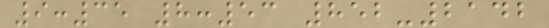9:35 8:53 852-2142
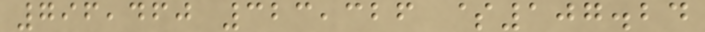796,460 323,326 $107.24
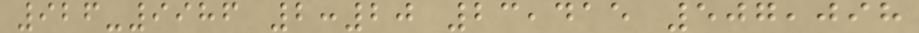926-9986 2:20 23,415 507,098
